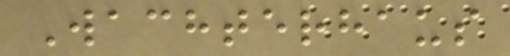Wachterhaus
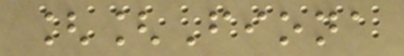[[Fiona
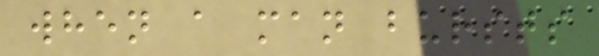when a man bursts
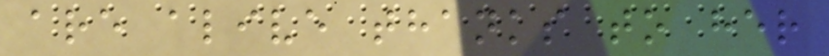are alive thanks to her
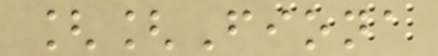[[Fiona
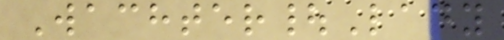Wachter|Lady
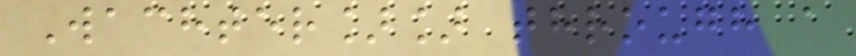Wachter]] through a
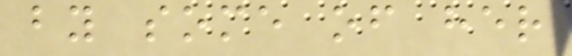by some of her
